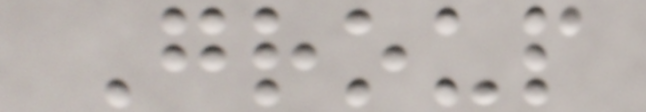Group
